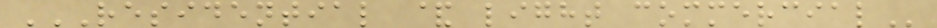RESIDENTIAL & LIGHT COMMERCIAL
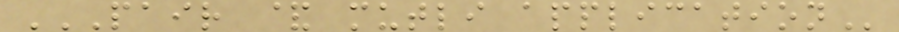PAIR & MUTLI APPLICATION
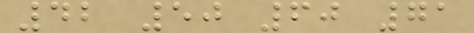42 50 60 71
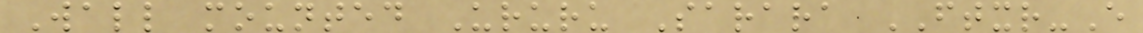Wall mounted Ururu Sarara FTXR-E
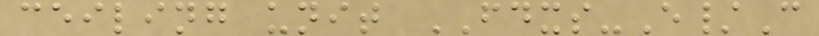ceiling unit FDXS-E/C
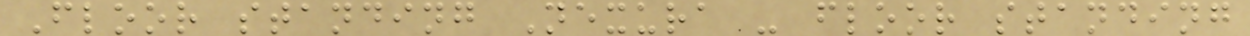Floor standing Nexura - floor standing
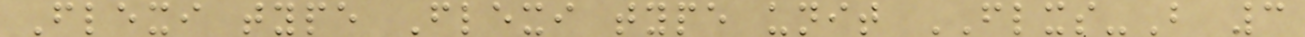Flexi type Flexi type unit FLXS-B 3
